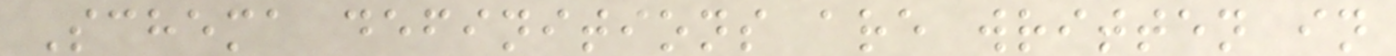Schema definitions are written in
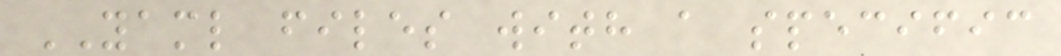YAML files with a specific
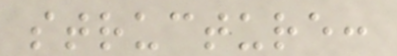structure:
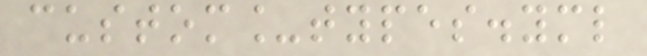custom_types.yml
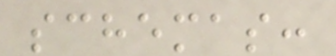schemas:
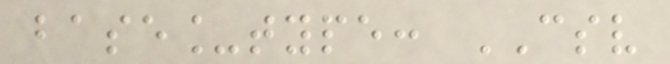base_type: CSV
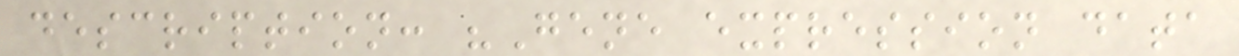description: "Gene expression data
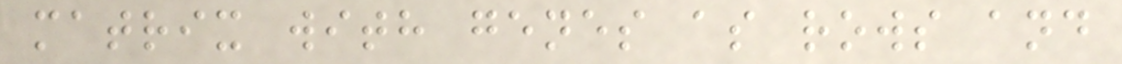matrix with genes as rows and
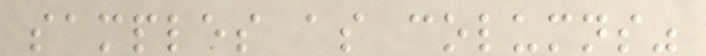samples as columns"
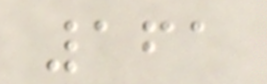161
